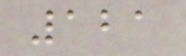121
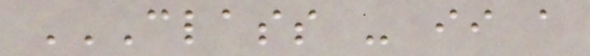CLASS - II A
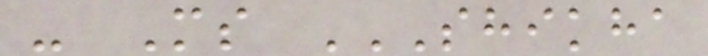- Ms SHIKHA
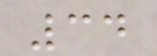34
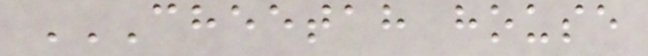CHEETAH HOUSE
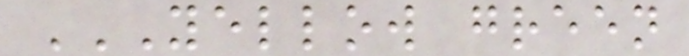YELLOW GREEN
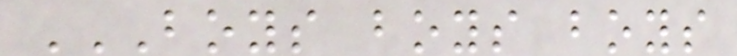BOYS BOYS BOYS
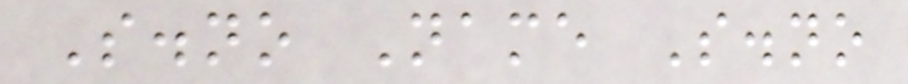S.no Name S.no
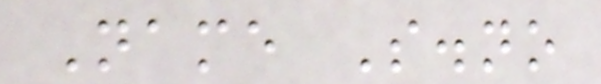Name S.no
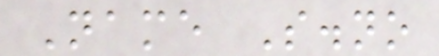Name S.no
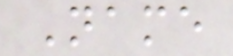Name
